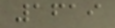1619
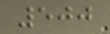500
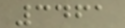3461
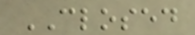CLOSED
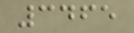3465
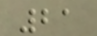21
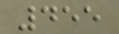455
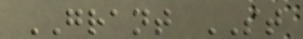GRANT ST
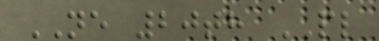NE 20th PL
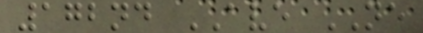172nd AVE NE
